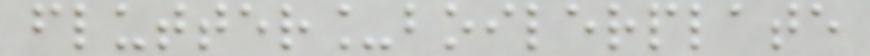flutter_boilerplate
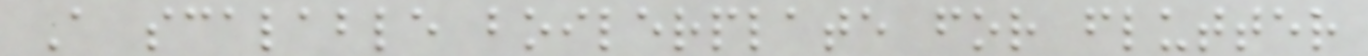A scalable boilerplate for flutter
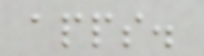apps.
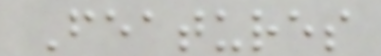Features
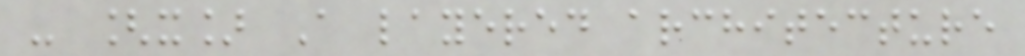- [x] A layered architecture
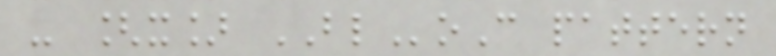- [x] BLoC pattern
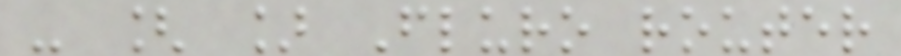- [ ] Fluro router
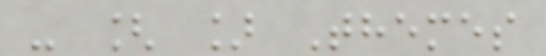- [ ] Themes
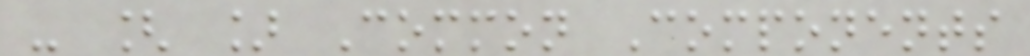- [ ] Common Components
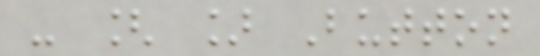- [ ] Button
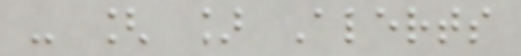- [ ] Alerts
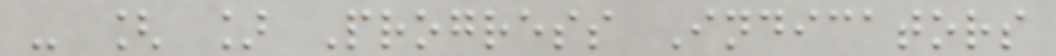- [ ] Progress Indicators
